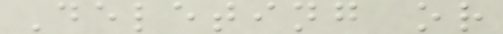Deleting or
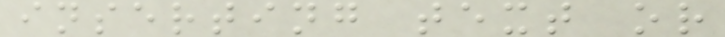inserting text or
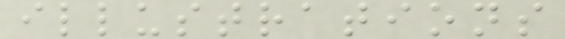illustrations
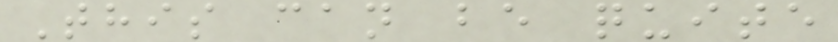This can be quite
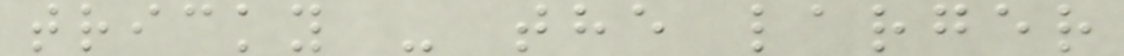tricky - the larger
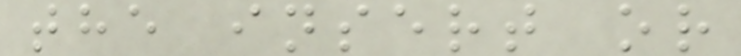the insert or
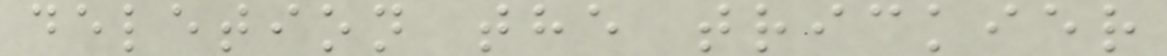deletion the trickier
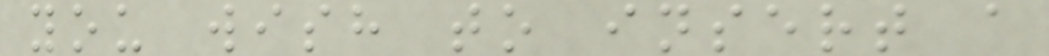you wish to insert a
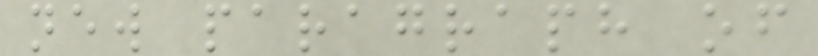new paragraph of
